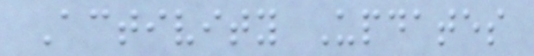Activity Updates
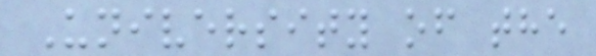University of the
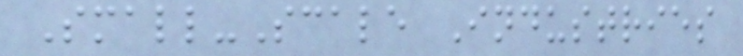Small-Scale Industries
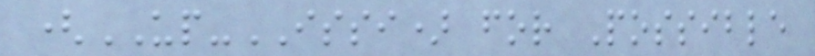(UP-ISSI) for Possible
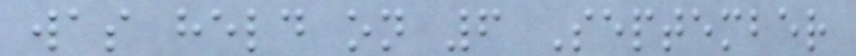was held on 6 September
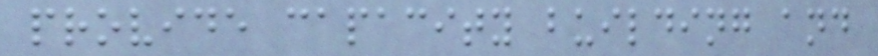provide capacity building and
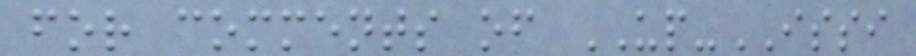for comments of UP-ISSI
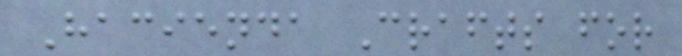Hacienda Crafts for
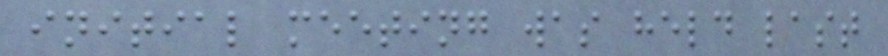initial meeting was held last
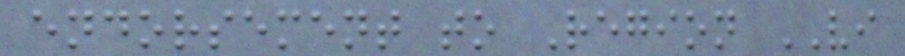endorsement to Region VI
